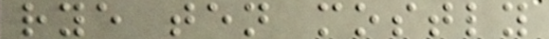rye ten mostly
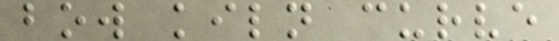bow kiln curve
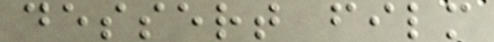dessert film
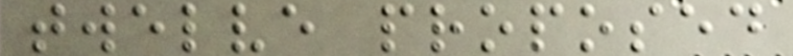twelve proposed
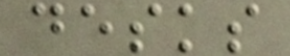desks
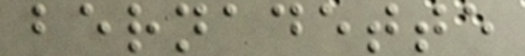bernadette
